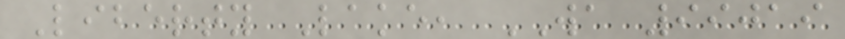Liberty Lake, WA 99019
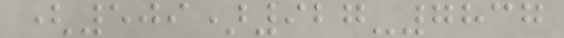(509)927-7837
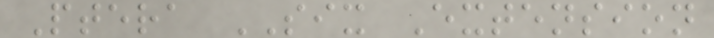Ptera SIX Extension
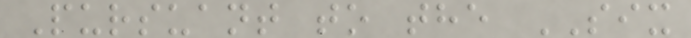Pursuant to the SIX
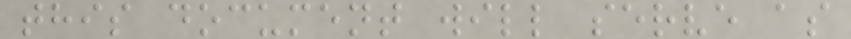this document will serve as
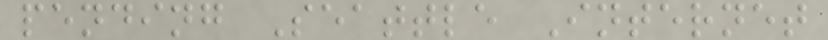pending Seattle Internet
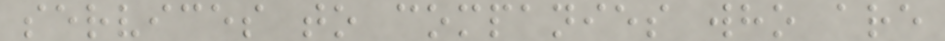services to companies who are
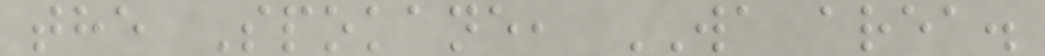the Spokane, WA area.
